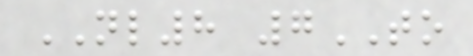NL8 7TO
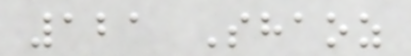121 Shaoz
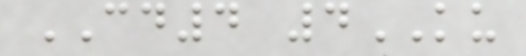CD4 4KU
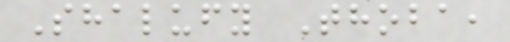Shalufy Thoba,
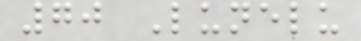70 Lunelu
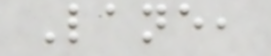Lane,
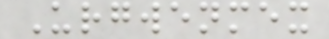Urgwenmex
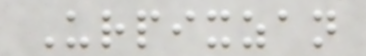Urpixzan
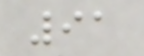91
